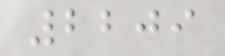2209
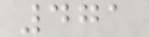471
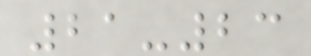21-23
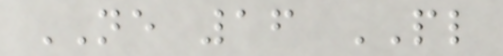NE 16 PL
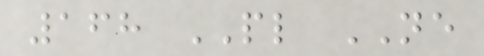168 PL NE
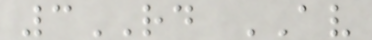3RD AV
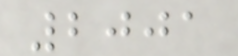2001
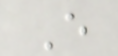E
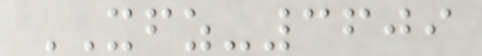XFZ-3609
